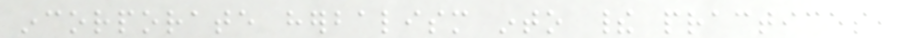incorporate herbalism into their practices,
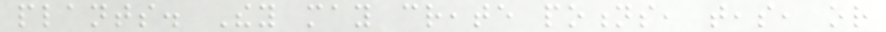plants. They may create potions, teas, or
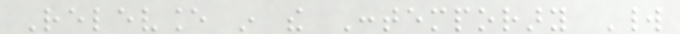Relevance in the Contemporary World
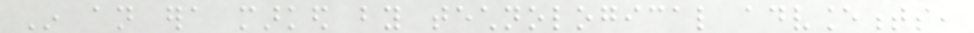In an era marked by technological advancements,
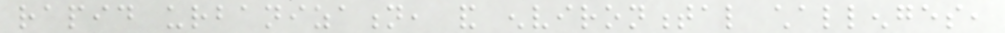rapid urbanization, and environmental challenges,
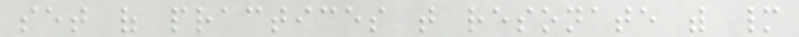set of practices that resonate with many
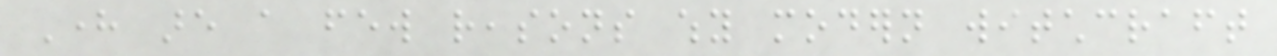Here are a few reasons why modern witchcraft
